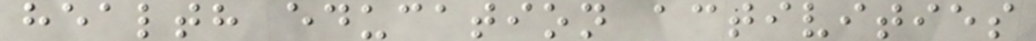health education activities
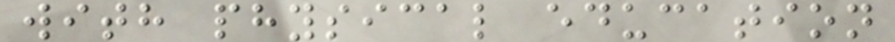with physical education
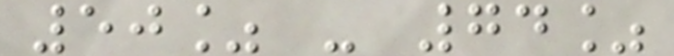50% - 74%
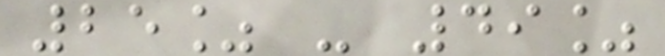25% - 49%
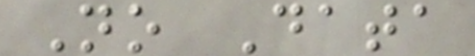No Data
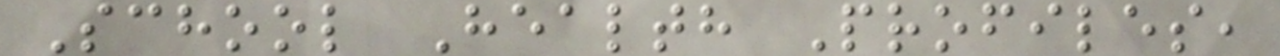School Health Profiles,
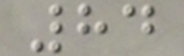84
